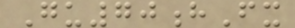Gu70hFx
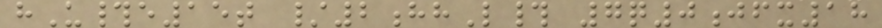hU#e15t /2hhL# 7q0jfx18
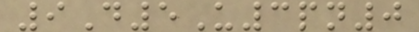9D5U3pn0
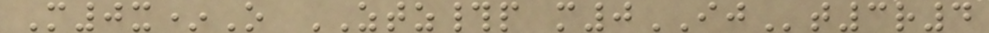M0x*O ZTZ#p m0IJt3r4
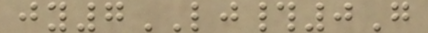jy7LJ#0G
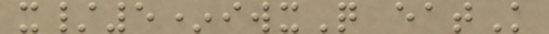x/5*iwxQ eatK
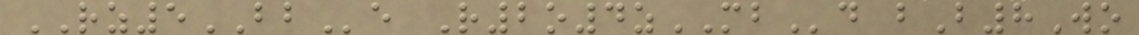RZ5BBe R2o4zMBd bB8Wo
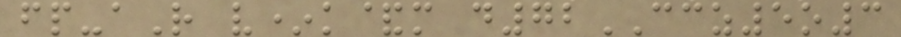fp-aR v*k&m d72CCZ5o3
